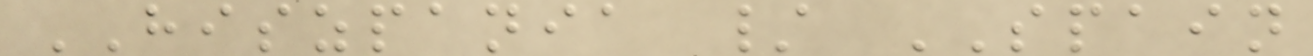HISZPANIA / SPAIN
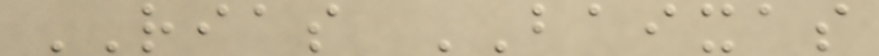RIAS BAIXAS
